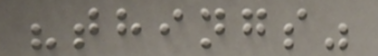"things"
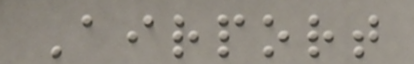Airport
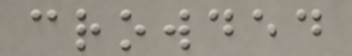crowded
